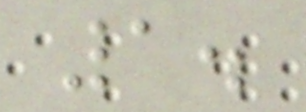1.
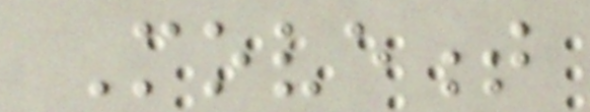Movement
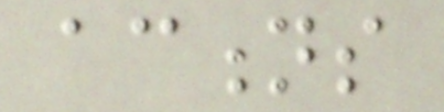actions
